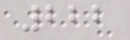222
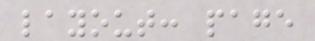layout: page
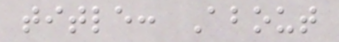title: About
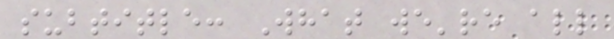subtitle: What we're all
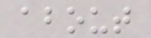about
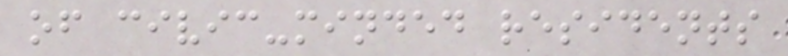of civic-minded residents
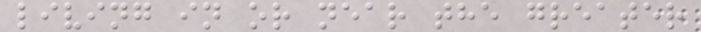living in or near the greater
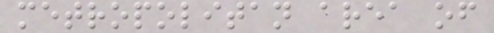metropolitan area of
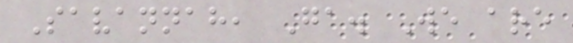Savannah, Ga. We are
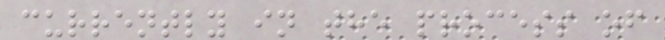currently in the process of
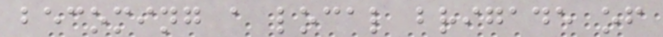becoming a local brigade of
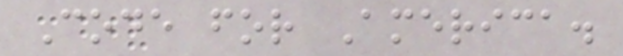Code for America.
